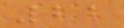22
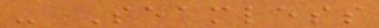- Seamless
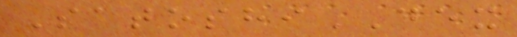SatoshiDEX
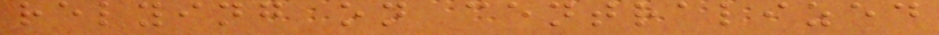relying on centralized
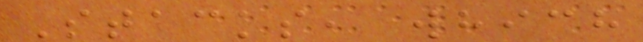Stacks, which
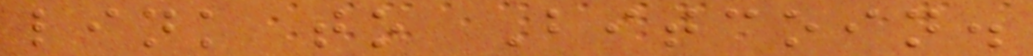link to Bitcoin.
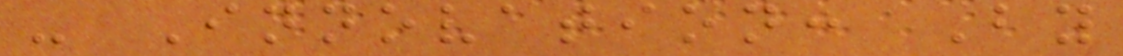- Innovation: By
